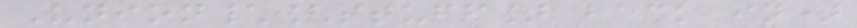Union\[stuff] back in)
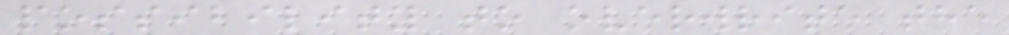possibility to overwrite the
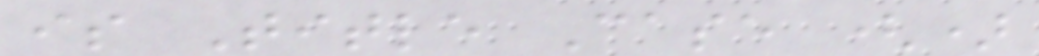is Title Case ()
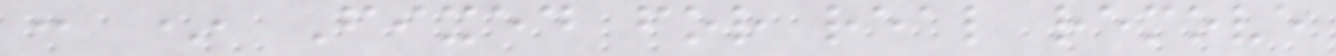: * Fixed for real remove
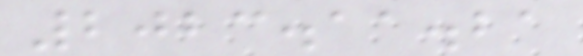2023.11.21
